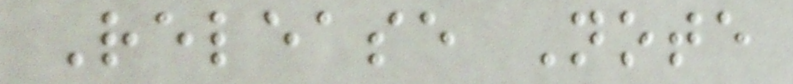Release Note
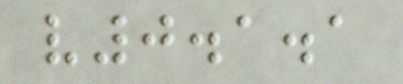v0.1.1
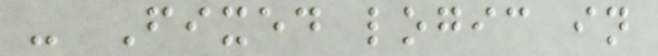- Fixed logic in
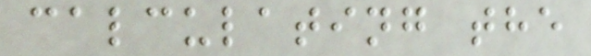calculating the
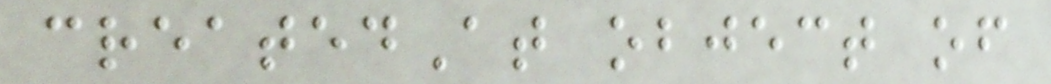createdAt object of
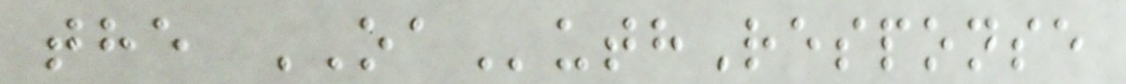the OAuthResponse
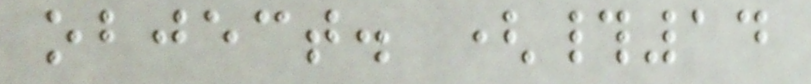object. (#14
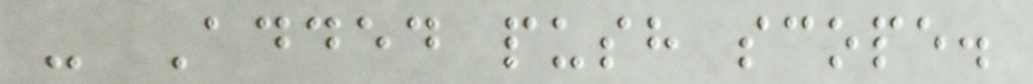- Added push scope.
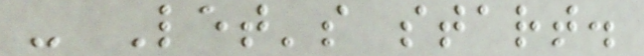- Let's start.
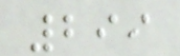299
